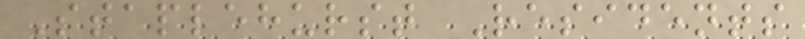Staplehurst Residents
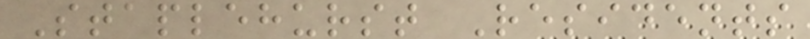Staplehurst Residents
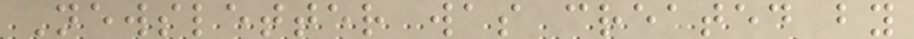Newsletter was created by
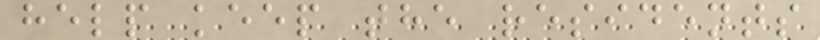help keep the residents
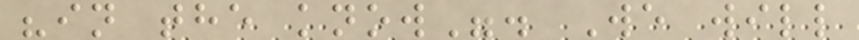"in the know". We will
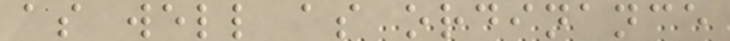as well as ordinance
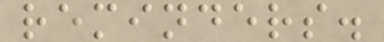reminders.
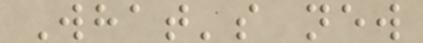What's new
